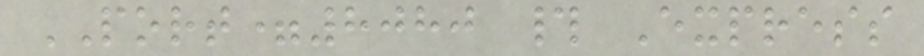PORT=8080 # Express
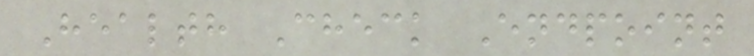Health Check Endpoint
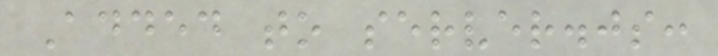Added to server.js:
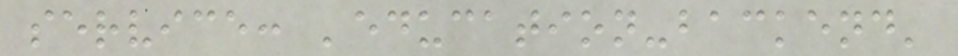service: 'education-backend'
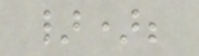});
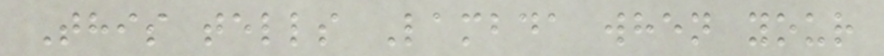This tells Lambda when your
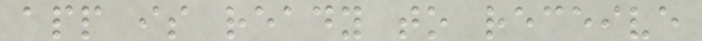app is ready to receive
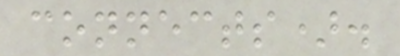connects).
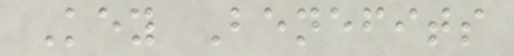Key Benefits
